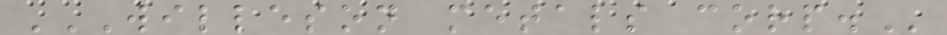WILLESON METALS CORP.
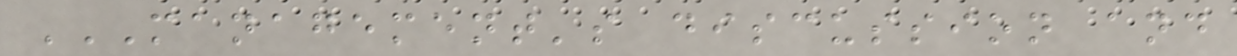MANAGEMENT'S DISCUSSION AND
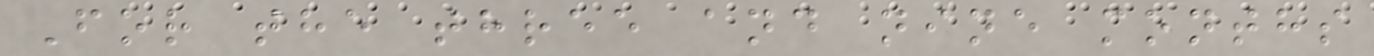For the three and nine months
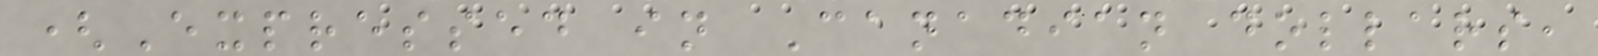(Expressed in Canadian dollars,
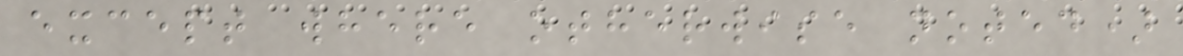except where otherwise noted)
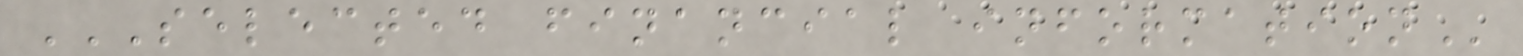SELECTED FINANCIAL INFORMATION
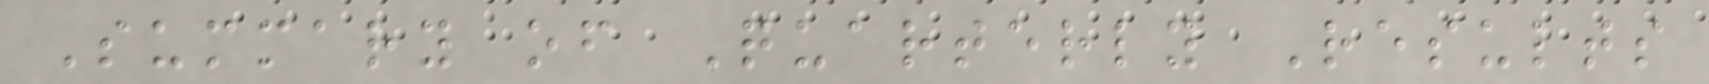Summary of Quarterly Results
